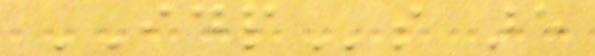IDPs are
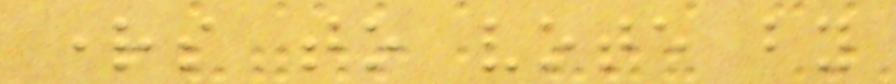rights to vote by
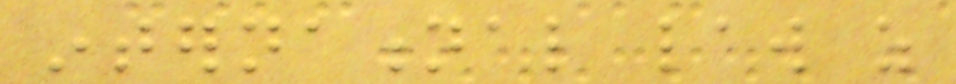international law as
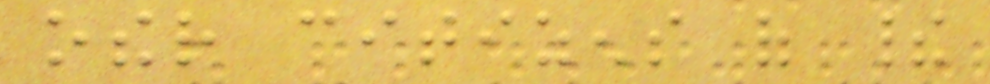other citizens of their
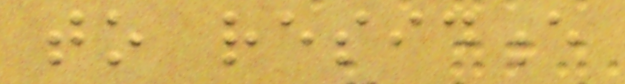to residence
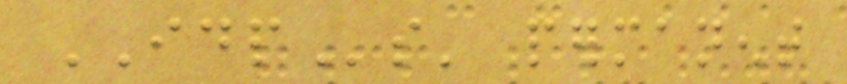IDPs' permanent
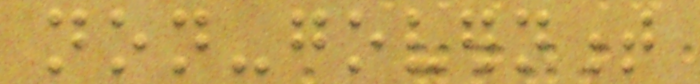non-government
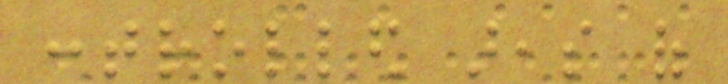controlled areas of
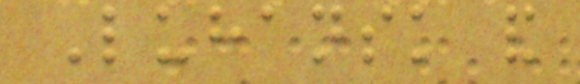Luhansk and
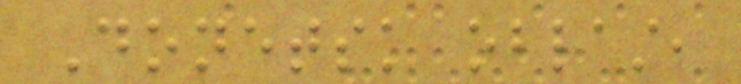Donetsk oblast,
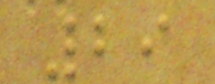29
